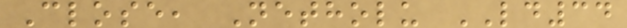Close, Netholu LD34
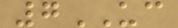7UC
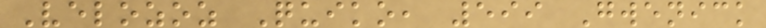Velozoz Quiko, 599 Gwenick
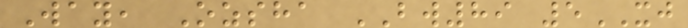Way, Ozsha BW89 5XJ
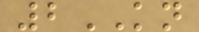2KN
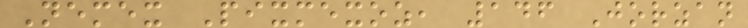Nemex Pixmexoz, 146 Jorzan
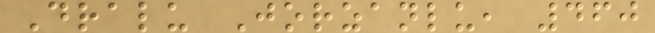Dralu Jorzanlu, 460
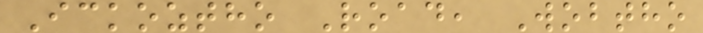Ickoztho Road, Wobtho
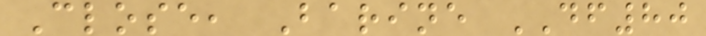Close, Barine DF80
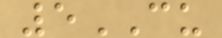5CU
